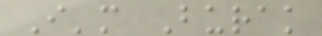I'm Burak
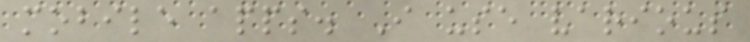mobile apps. I use various
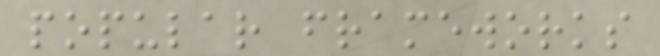popular frameworks
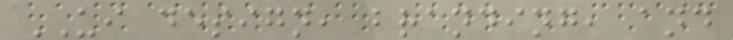UI design, branding, and
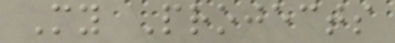My Projects
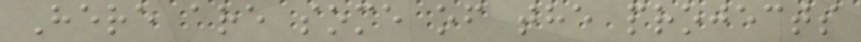Here are some of the projects
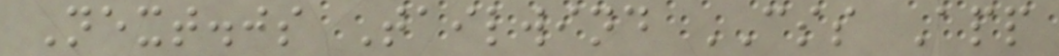Next.js Tailwind CSS App
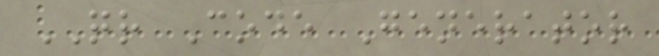QR Code Generator
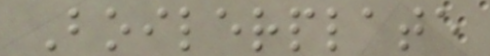Boilerplate
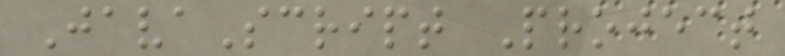JavaScript Project
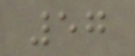57
